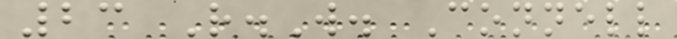23 R.W. Connell
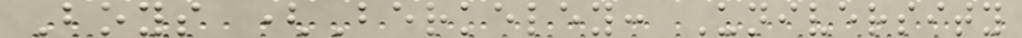Boys (Berkeley: University
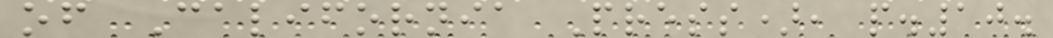of California Press), p.10.
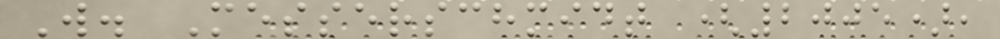W. Messerschmidt (2005),
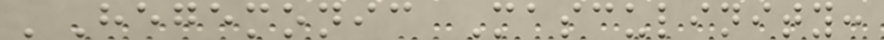'Hegemonic Masculinity:
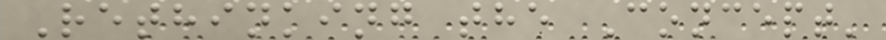Rethinking the Concept'
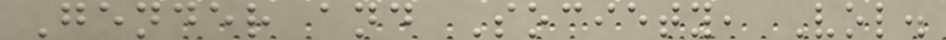Gender and Society, Vol.
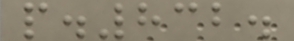p.832.
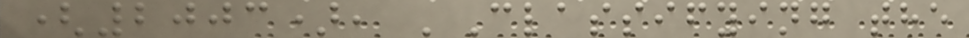(2003), 'Classifying the
